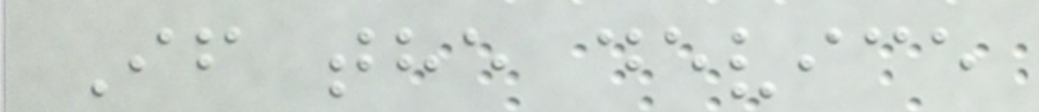If the device
